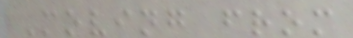Moving from
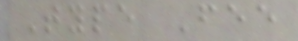Type Fee
